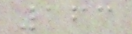163
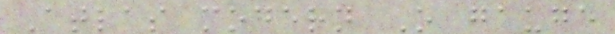Atlas modern O gauge
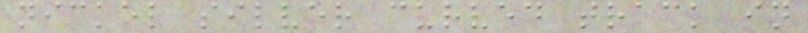nickel silver curved track in
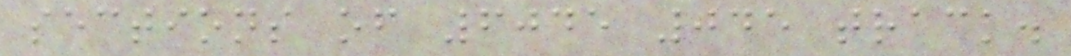sections of 6045 045 track.
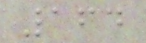164
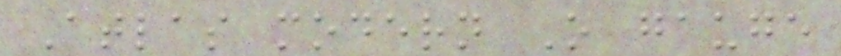Atlas modern O gauge
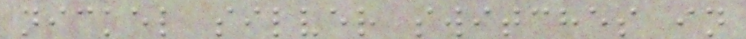nickel silver switches in
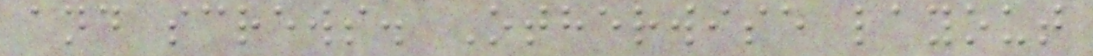and screws. Otherwise layout
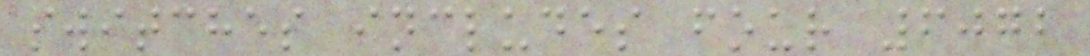switches includes four 6072
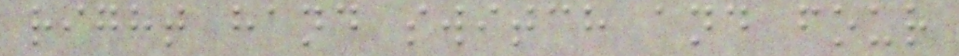right hand switch and four
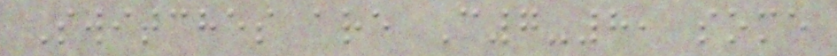Switches are C7-8, some
